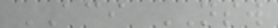ACI NSW
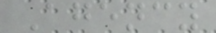Agency
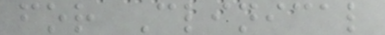for Clinical
